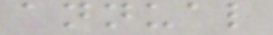annual
